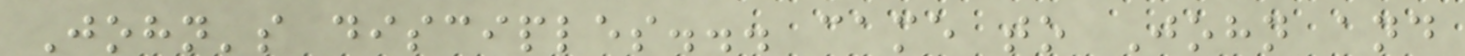John's disciples... came to John and
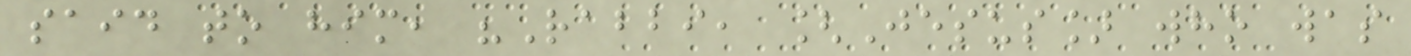said to him, "Rabbi, [Jesus] who was
